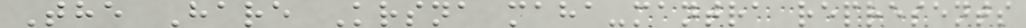The Hare Krsna maha-mantra represents
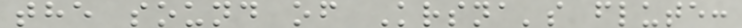the sound of Krsna's flute:
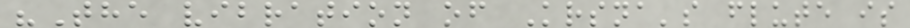"The vibration of Krsna's flute is
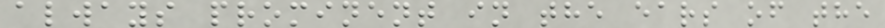always prominent in the ears of the
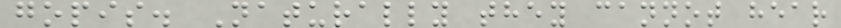gopis. Naturally they cannot hear
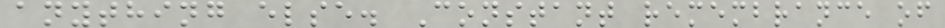anything else. Constant remembrance of
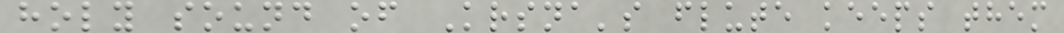holy sound of Krsna's flute keeps them
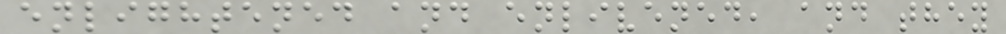enlightened and enlivened, and they
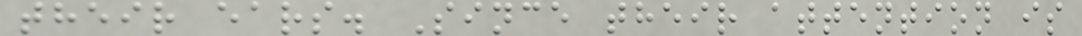their ears. Since their attention is
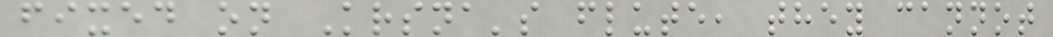fixed on Krsna's flute, they cannot
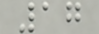17
